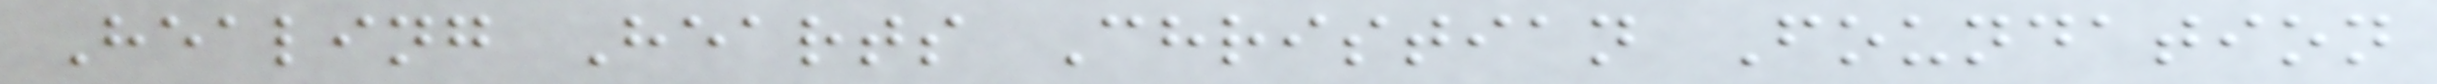Healing Hearts Christian Foundation
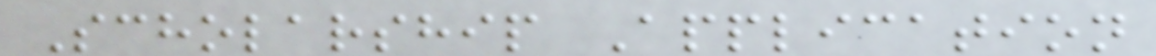Scholarship Application
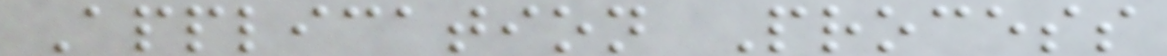Application Process
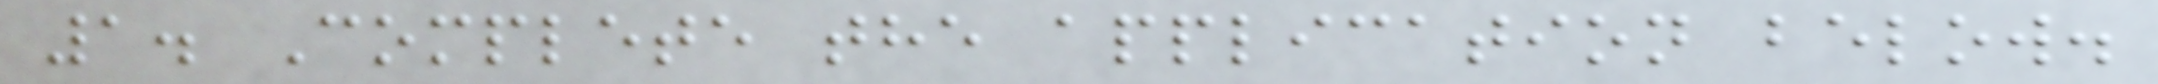1. Complete the application below.
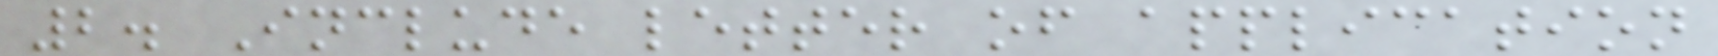2. Include letter of application
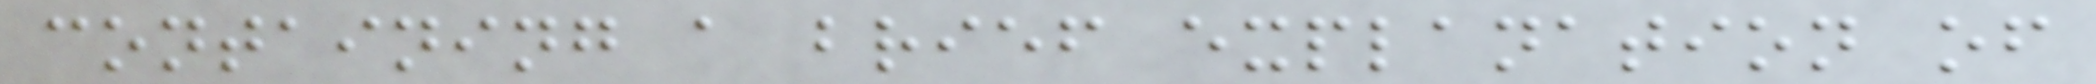containing a brief explanation of
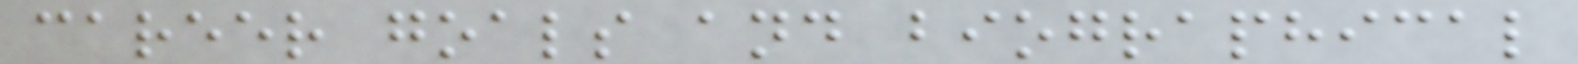career goals and biographical
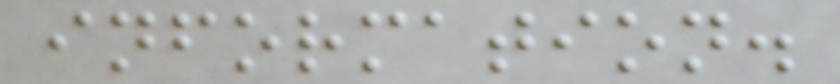information.
